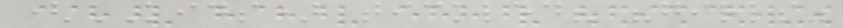(KIDS) tickled? "girls"
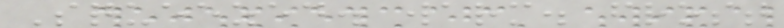Squeezed. warm. frost
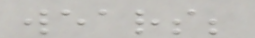wears;
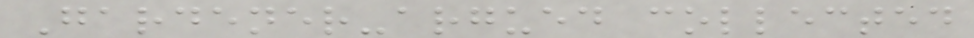Gardener-argued collected
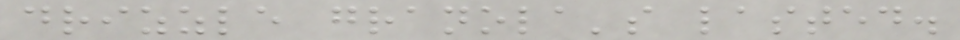drizzle granola's lasted.
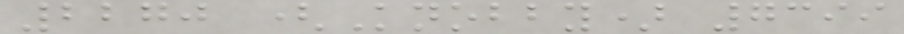2270 (Knobby) 7399
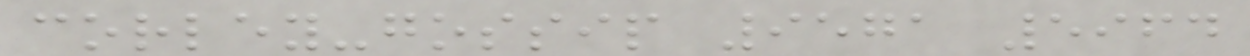corley-gossip 9571 5964
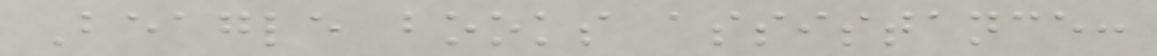Beagle books assistance:
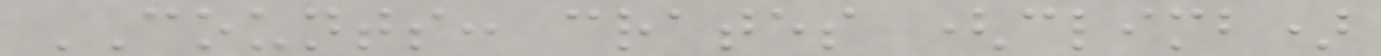COUNTS: crates (climb)
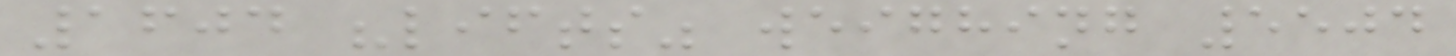1604 "lifts" weighing 5504
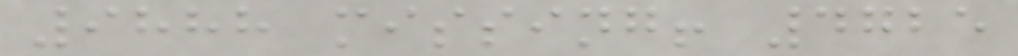9888 missing! 4725
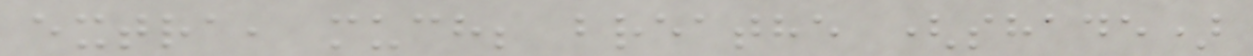extra, much; breathe (shade)
